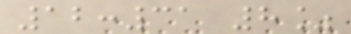12:31 8%
